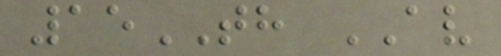15TH AV
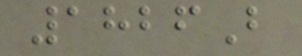1826B
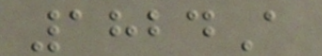1824A
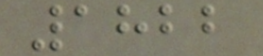1822
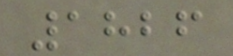1826
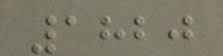1820
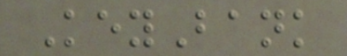KeyBank
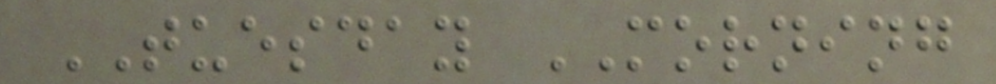TUESDAY MORNING
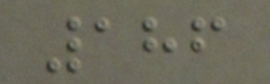186
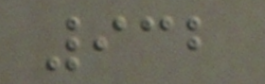932
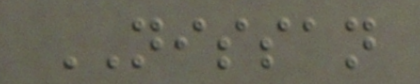NISSAN
